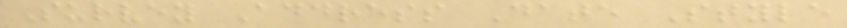Survey Address Date Style
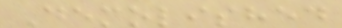Demolished
